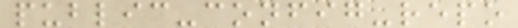public-config-repo
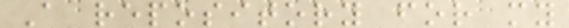A repository for my
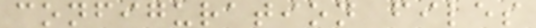configuration files
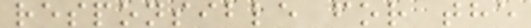responsible for the
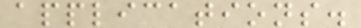applications.
